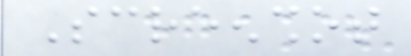Screenshot
